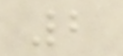2
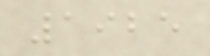1925
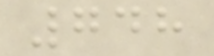748
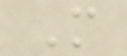M
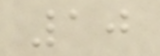10
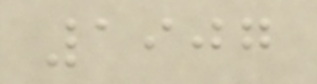1907
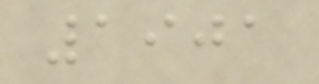1901
